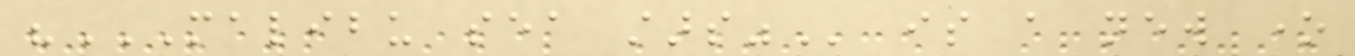"MALIBU SEA STARS" is a new one
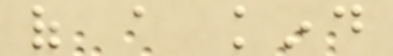of a kind
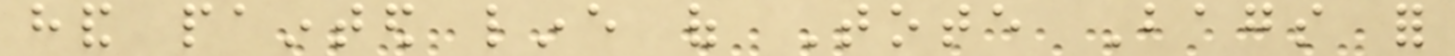hand painted line of Tote Bags for
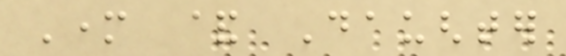Mother & Daughter
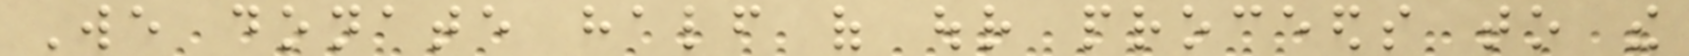We donate half of our proceeds to the
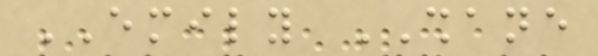EMILY SHANE
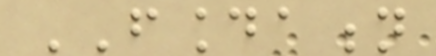FOUNDATION
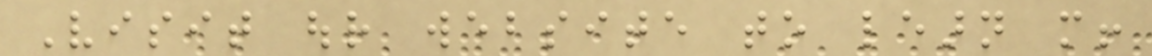Visit our website to learn more!
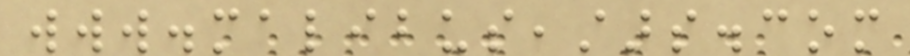www.malibuseastars.com
